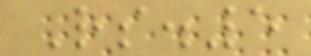Rs.5
